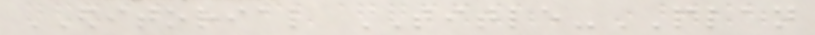EDITORIAL TITLE-PLAN
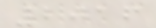2016
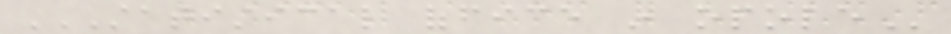STATISTICAL OFFICE IN OPOLE
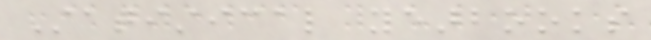Statistical yearbooks
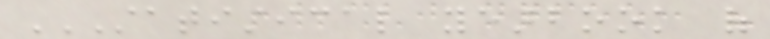STATISTICAL YEARBOOK OF
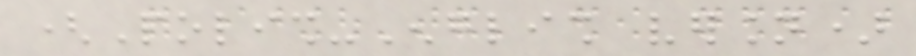(Polish-English version)
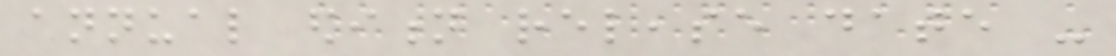annual edition release date -
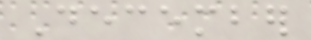December
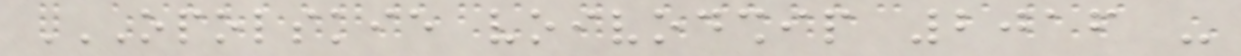OPOLSKIE VOIVODSHIP 2016 -
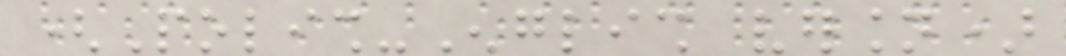(Polish-English version)
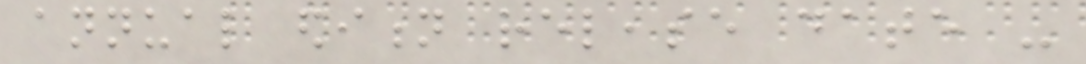annual edition release date -
